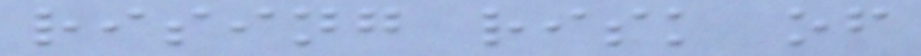rising risk of
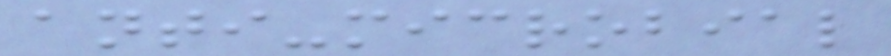anti-microbial
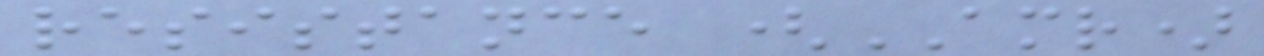resistance (AMR)
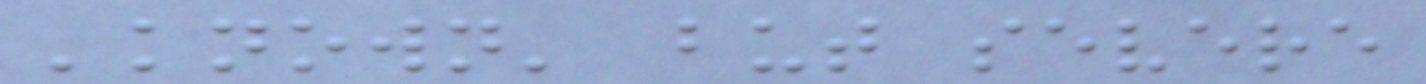'known' but severe
